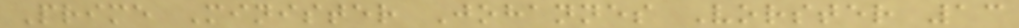Prime Minister Johannes Vorster 13
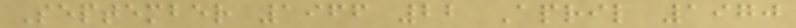September 1966 22 April 1970
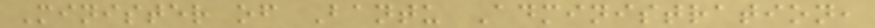Minister of Bantu Administration,
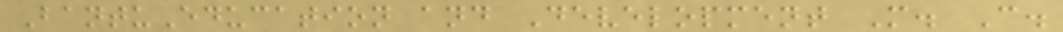BantuEducation and Development M. C.
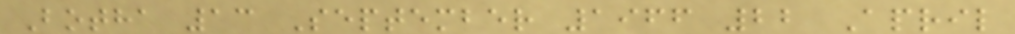Botha 13 September 1966 22 April
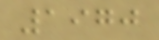1970
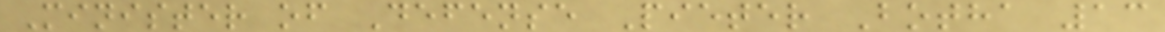Minister of Defense Pieter Botha 13
